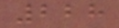228
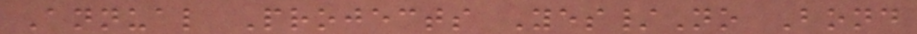Annual Projects Yes/No Bond
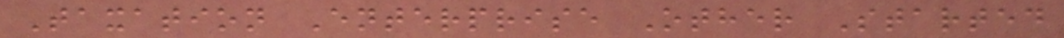Taxation Enterprise Other Started
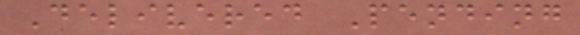Delivered Pending
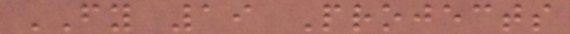FY 19 Projects
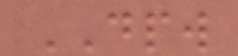DPW
